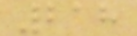218
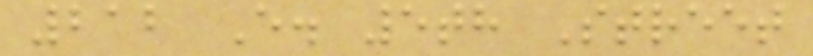212 E. 5th Street
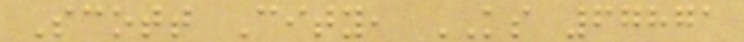Scott City, KS 67871
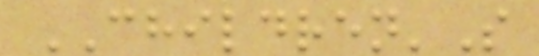CHILDREN'S
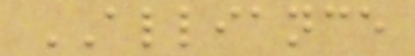ALLIANCE
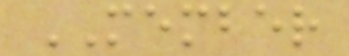MEMBER
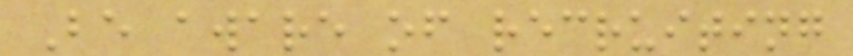Be aware of recruiting
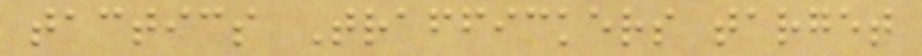tactics Traffickers target
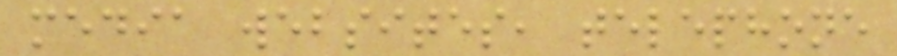media websites, telephone
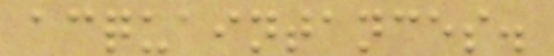acquaintances.
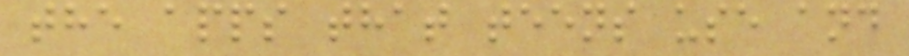the apps that teens use and
